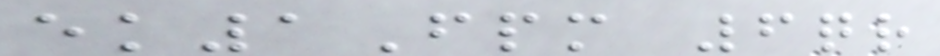ek1Fpm 6qr
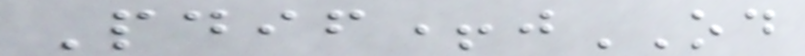Pdif+jOD
